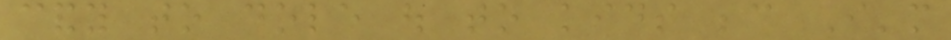candy to dole out to kids because I'm
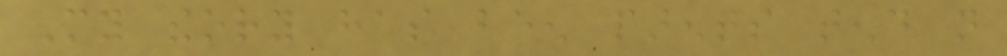My theory has been parents tend not
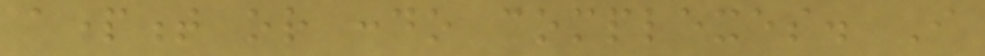apartment or condo complexes. I
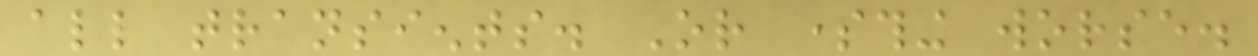all transients. Or something worse.
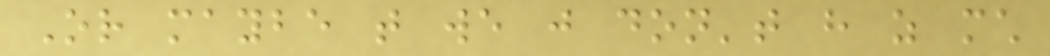Or maybe that we just don't have as much
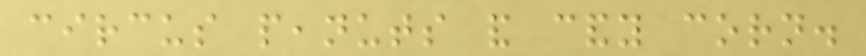circus peanuts and candy corn.
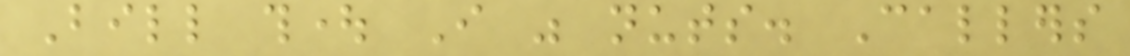Bill thought I was nuts. Callers
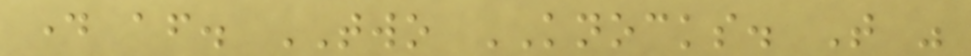day after. TWO KNOCKS. That was
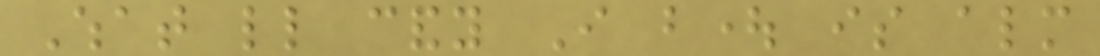What little candy I bought is almost
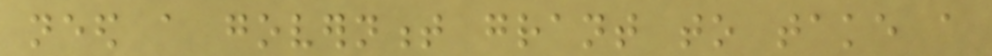need a government grant to take a
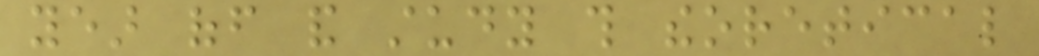year off and study this theoretical
